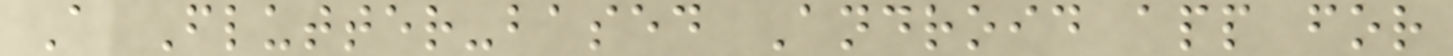A Flutter-based Android app for
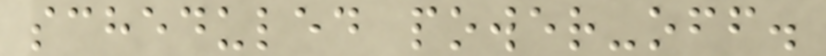scheduled power-off.
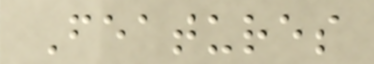Features
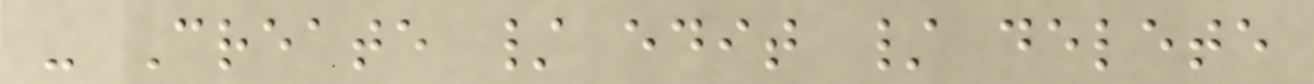- Create / edit / delete
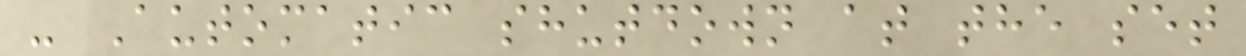- Automatic shutdown at the set
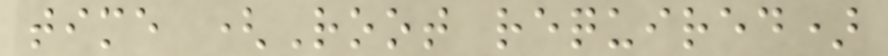time (Root required)
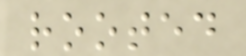rooted
